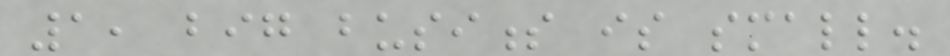1, big business is small.
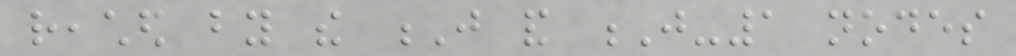reached by the J and J-1 nodes
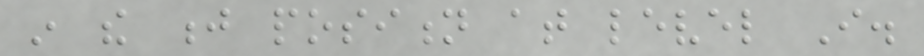in the j position at level I.
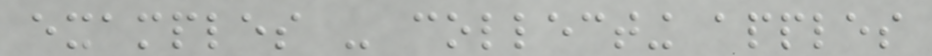examples - collecting apples
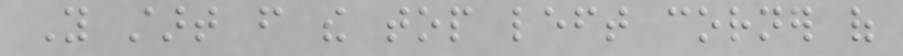You start from the top left corner of
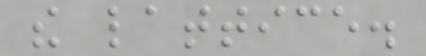the lattice.
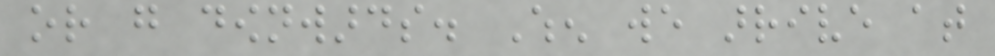or go downwards. When we arrive at
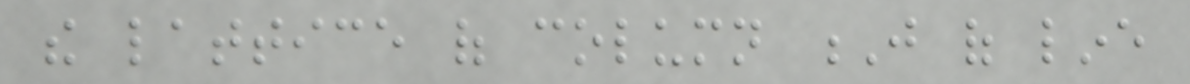the lattice of column J of line
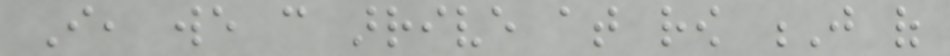I, we can arrive at row J of
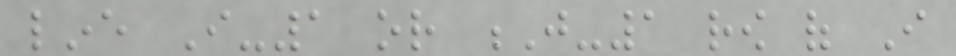line I-1 or J-1 row of I
